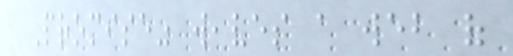Promise" weaves a web of
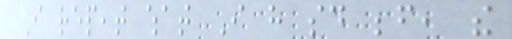I repeat what I have said before, the
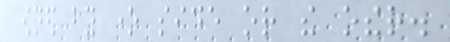owned by one side or the other.
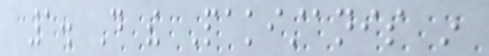1. Do the Pakistanis in
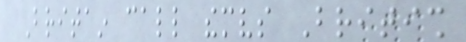Britain call themselves British
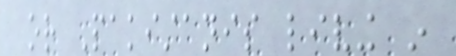or Pakistanis living in
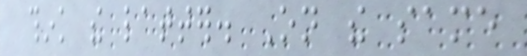think the latter. On the same
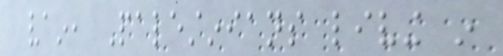vain, Palestinians living in
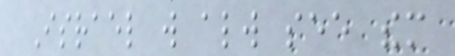Israel will always see them
